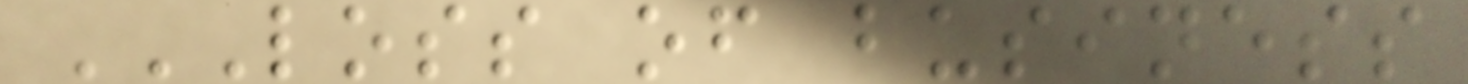LOSS OF BUSINESS
